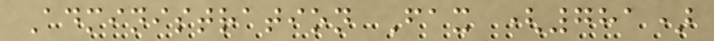Administration Fax (781)
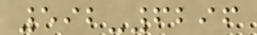592-6296
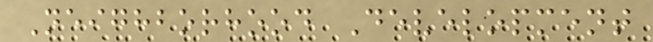Neighborhood Development
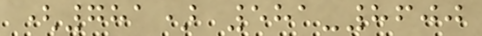(781) 581-8600
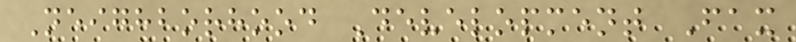Neighborhood Development Fax
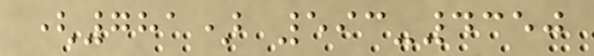(781) 593-4350
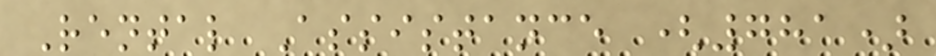Rental Assistance (781)
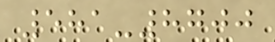581-8700
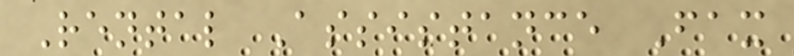Rental Assistance Fax
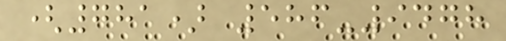(781) 586-9478
